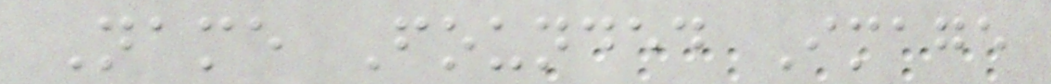Name Founded Image
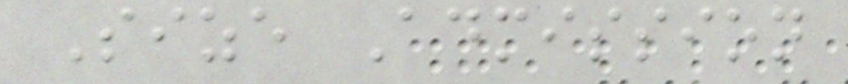Size Admission
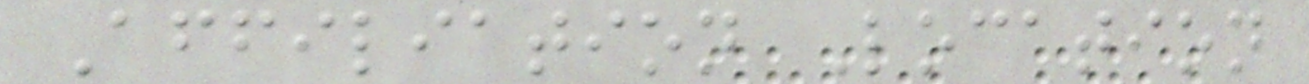Affiliation Location
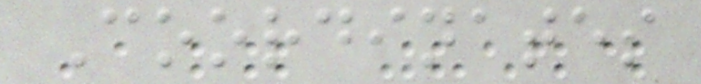Coordinates
